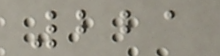221
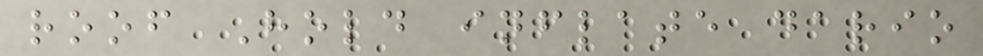roof Hold inflate dario
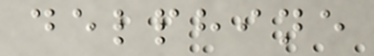delphine
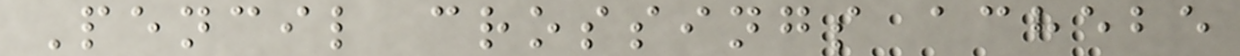Pencil crossings achebe
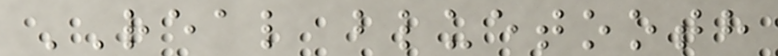REAL bluetooth
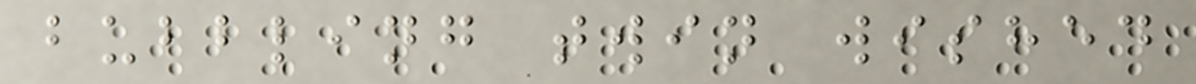bubbling twin wished
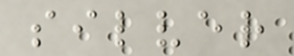silver
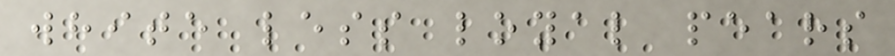white less loyal pears
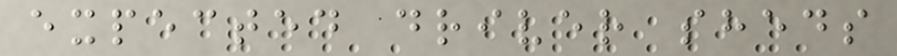expected driver sheds
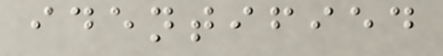identified
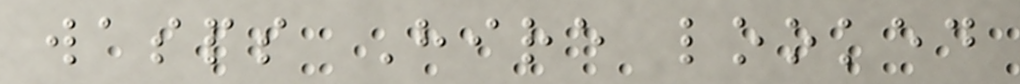wasps Hire looked
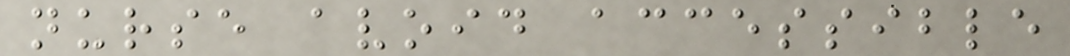nurse avoid accessible
